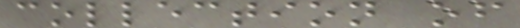collection of
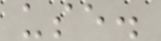use.
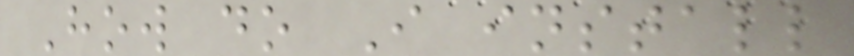How do I install
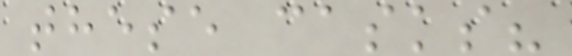these casks?
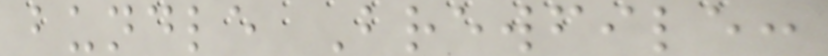bundle Brewfile:
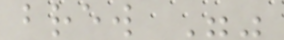brew ""
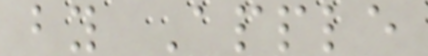by Apple
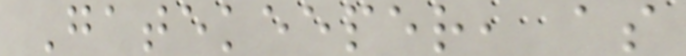Gatekeeper, as
